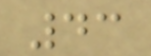43
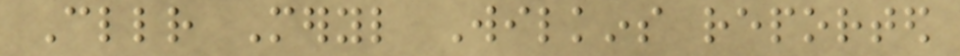Cllr Meryl Wilkins reported
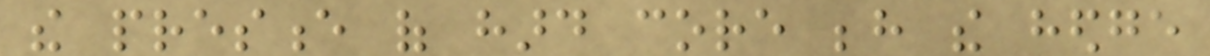the presence of hard core behind the hedge
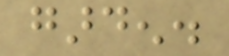garden.
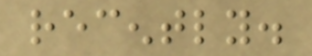recently.
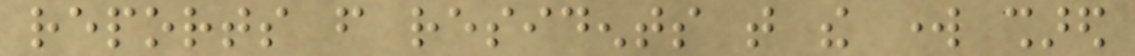reports from residents that the work shared
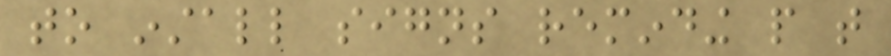to install signs reminding people that
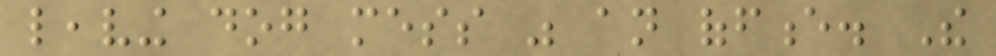leaving dog mess was an offence. The
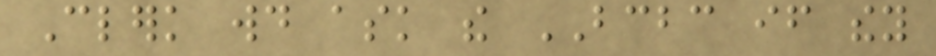Clerk would ask the BCBC if they
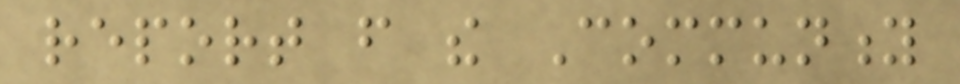report from the Community
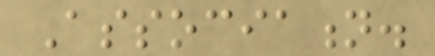Association.
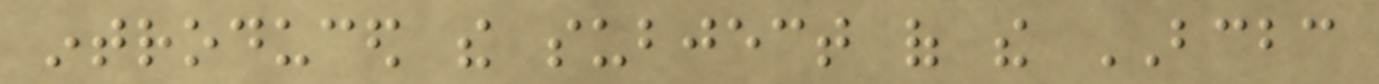introduced the subject of the BCBC
